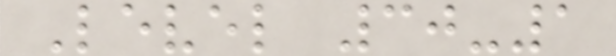Level 30-1
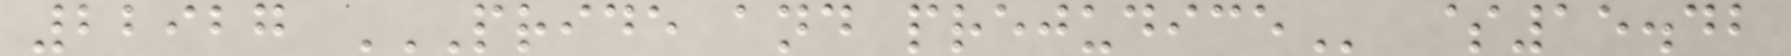22927 PRIDE AND PREJUDICE $15.42
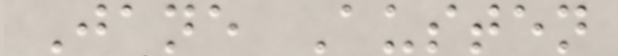Jane Austen
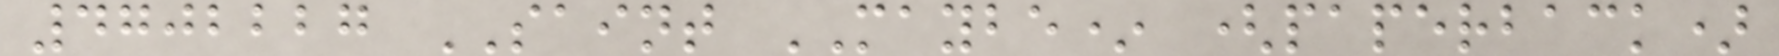4702227 SAINT MAYBE* (paperback)
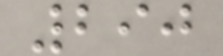290
